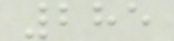285
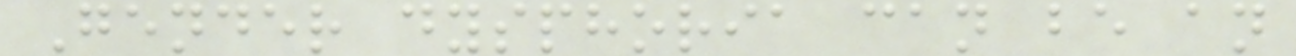Gender dysphoria can be an
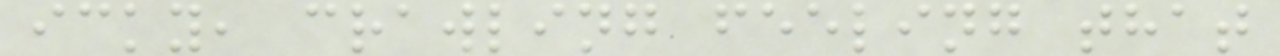icky, crawling feeling that
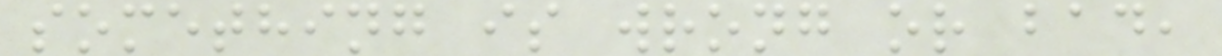something is wrong or bad,
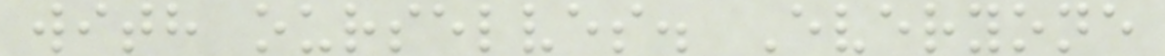with ourselves. Everyone
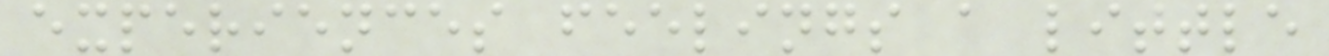experiences feelings a little
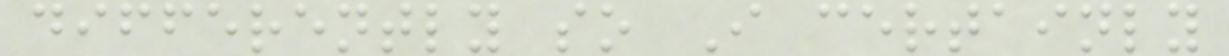differently so I certainly
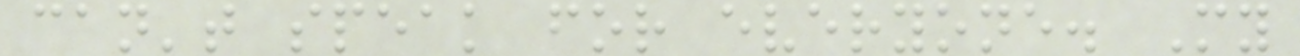can't speak for everyone. My
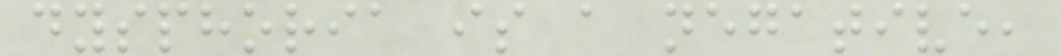dysphoria is a negative,
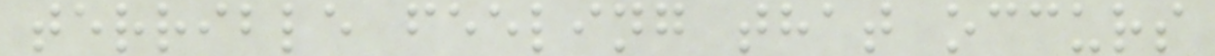terrible feeling that occurs
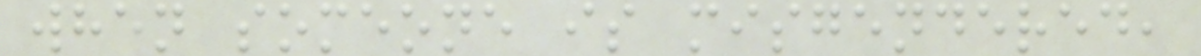when someone is misgendered,
